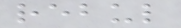rebul
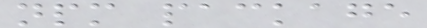npm package
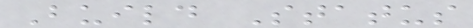Build Status
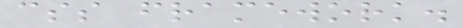css framework.
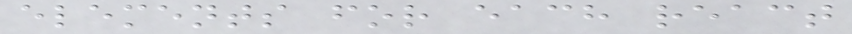elements for each react
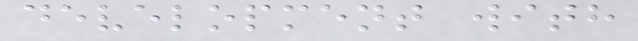development with
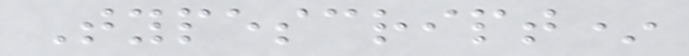Typescript*
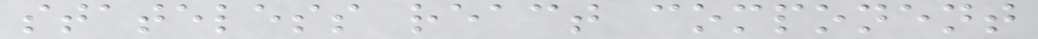stateless react component
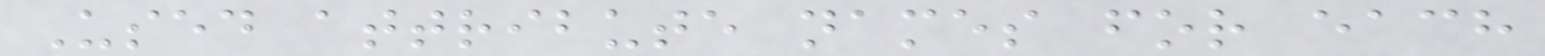Used attribute names for each
